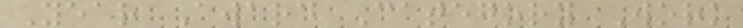Year Award Category Work
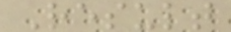Result
